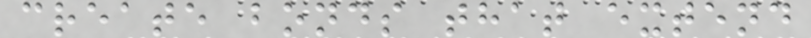create bonds that extend
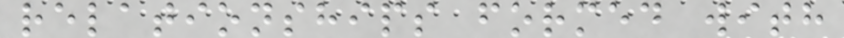relationships formed with
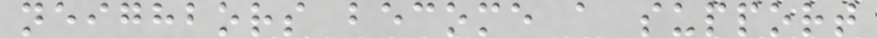neighbors become a support
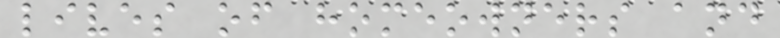lives of homeowners and
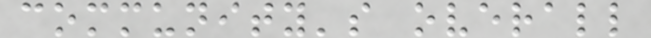community's overall
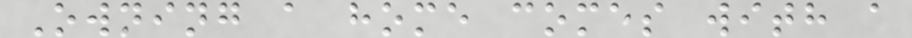Owning a home comes with a
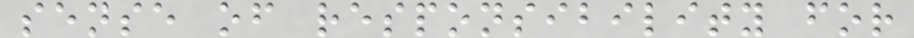sense of responsibility for
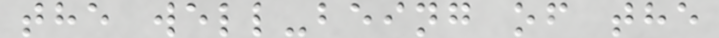the well-being of the
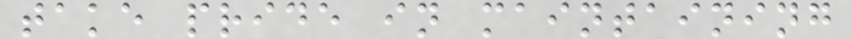take pride in maintaining
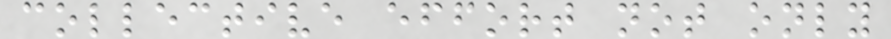collective effort not only
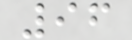96
